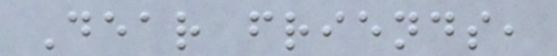Dear friends,
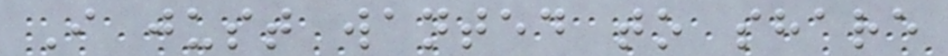I just wanted to share
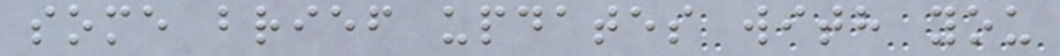some brief updates with you
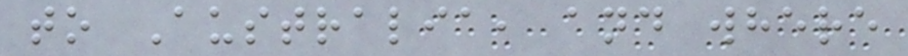to Australia, and where
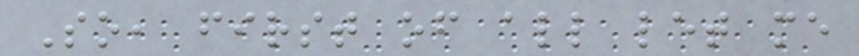So, first of all let me
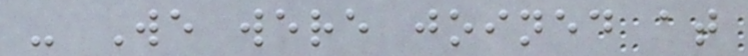- We were joined at
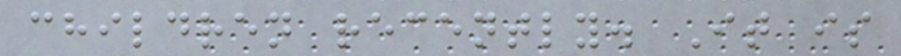children recently. It is
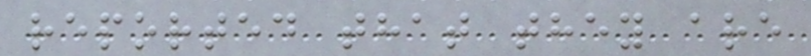reported that they are
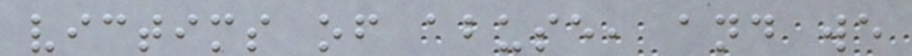victims of abuse, and we
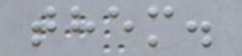them.
